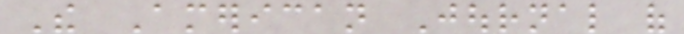The American Journal of
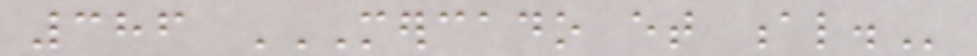386 MERCADO ET AL.
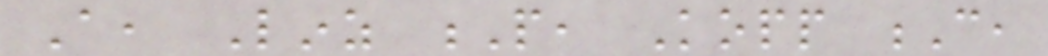A, Linz P, Kopp C,
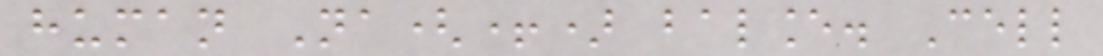human Na(+) balance. Cell
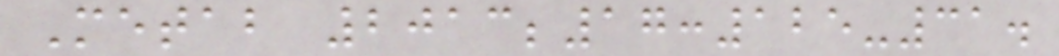Metab 2013;17:125-31.
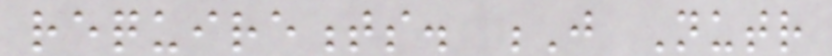requirements. J Nutr
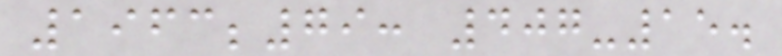1963;79: 407-15.
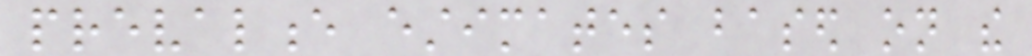prevalence estimates based on the
